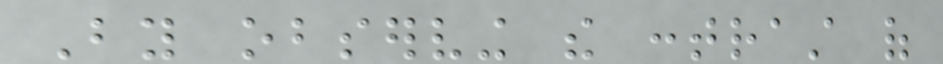By observing the contrast of
